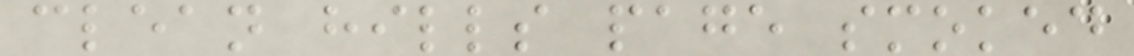clean hills page smoked
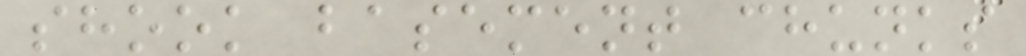shook basement chunks
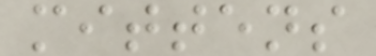mittens
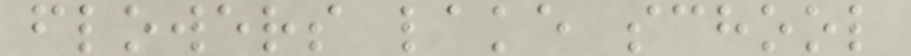flowers lake school
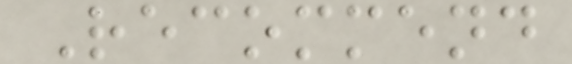Recommend
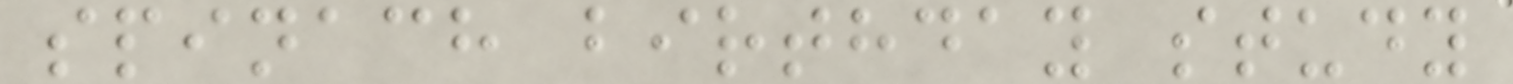spinach birthday study
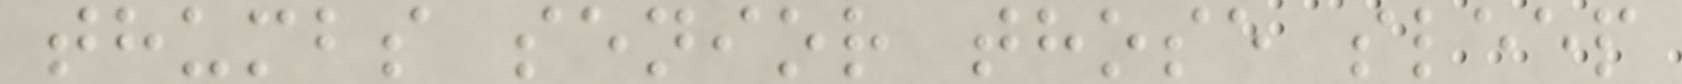thumbs senior those sleep
